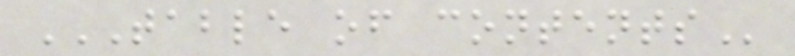TABLE OF CONTENTS
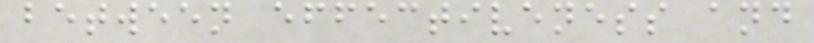between effectiveness and
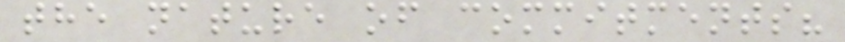the nature of commitments?
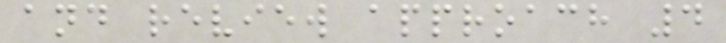and review approach 4
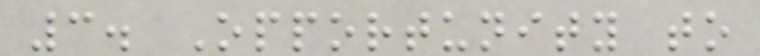3. Opportunity to
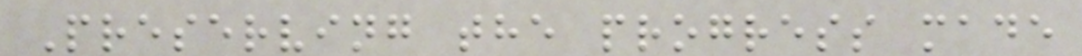Preserving the progress made
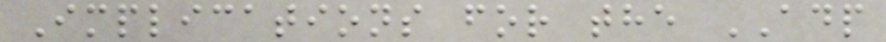Implications for the ADP
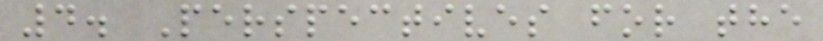4. Perspectives for the
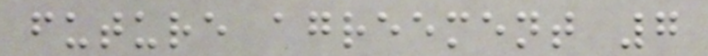future agreement 7
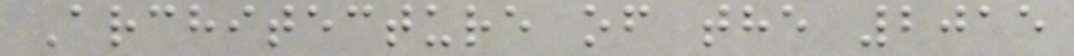Architecture of the 2015
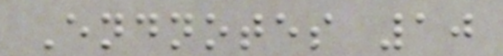Endnotes 10
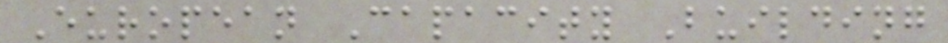European Capacity Building
